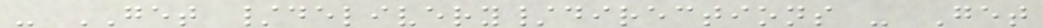- GET /delivery/directions - Get
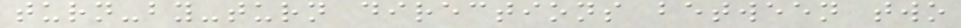turn-by-turn directions between two
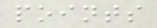points
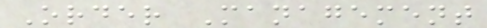Order Management
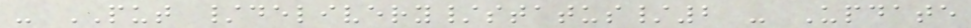- PUT /delivery/status/2 - Update
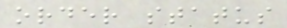order status
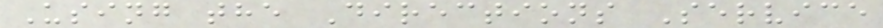Using the Directions Service
